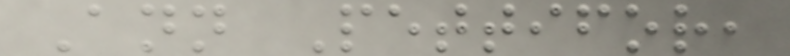Ann Pettifor,
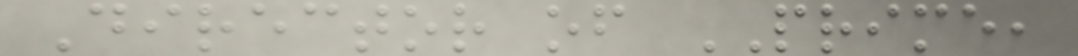Director of PRIME,
